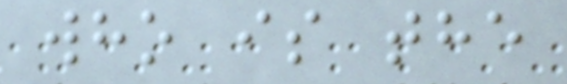who is the
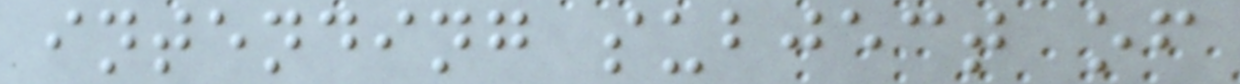intending subject of
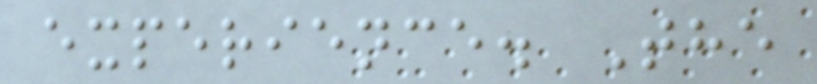experience. The
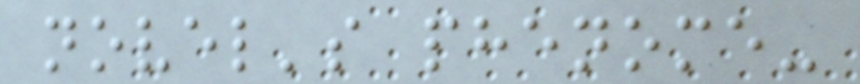novel's phenome-
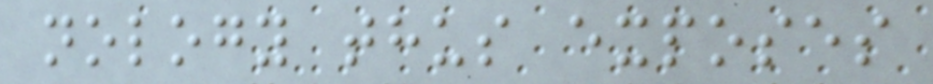nology thus exposes
